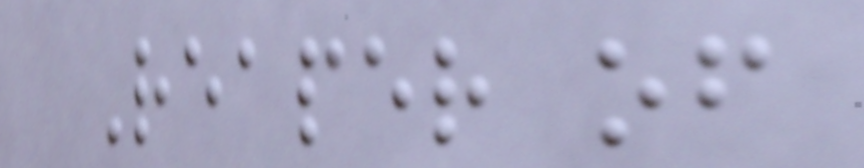Reaper of
